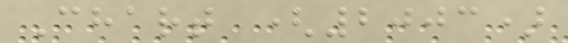Chart (2003)
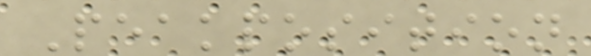Peakposition
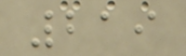219
